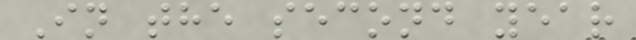In the second year
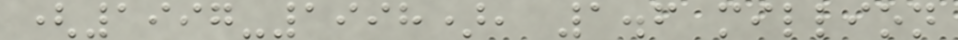(1997-1998), 1.6 million
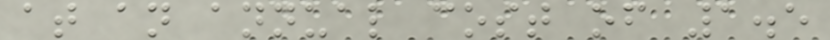at an annual cost of 1.5
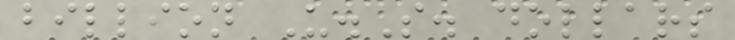billion U.S. dollars
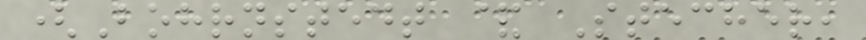(Bohrnstedt & Stecher,
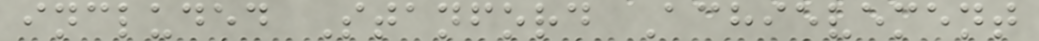included Stanford Achievement
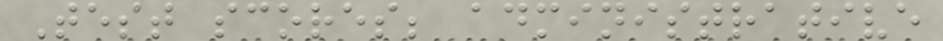Test scores; administrative
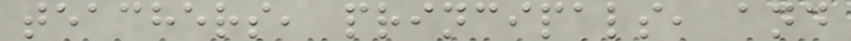teachers, principals, and
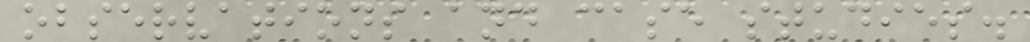observations and case studies.
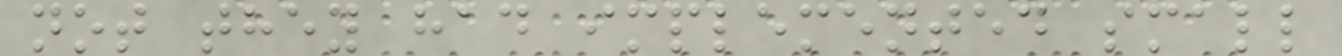not they had implemented small
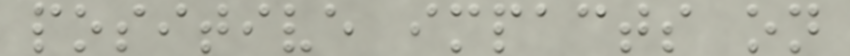positive impacts on
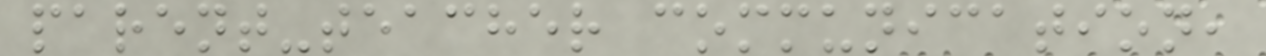parent-teacher communication,
